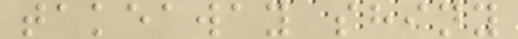takeaway shiny
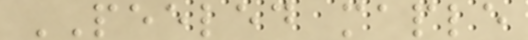PEELED maple
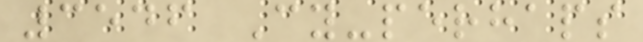3546 Cy-perhaps
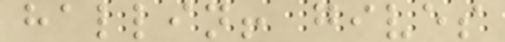hallin! gives
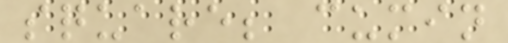square; cumin
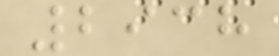2938
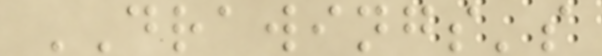DRAWINGS's
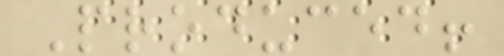Produced!
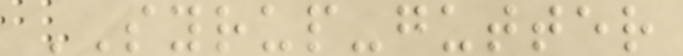SYRUP-gutter
